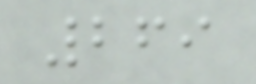269
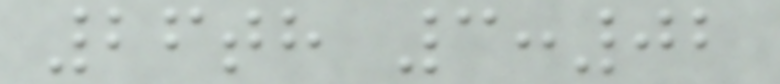26th 3:02
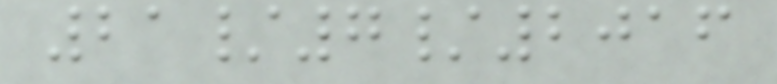21/7/2016
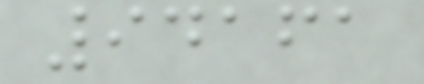94161
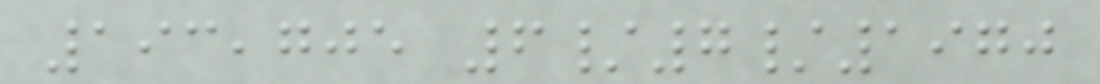193,705 6/7/1970
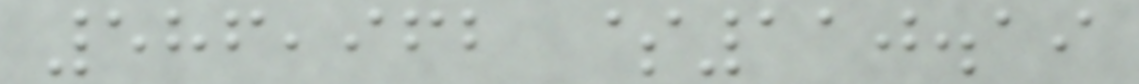586,962 $110.19
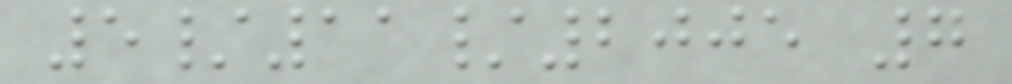5/11/2005 7
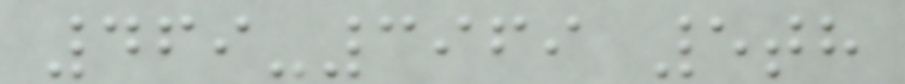469-3969 5th
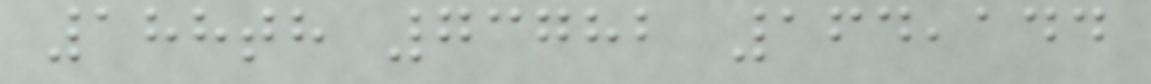188th 73782 164,144
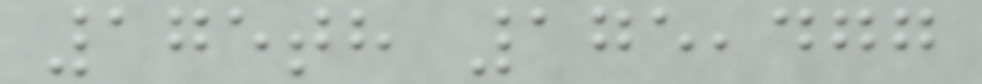175th 175,477
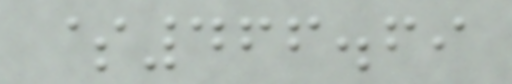$466.69
